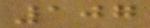107
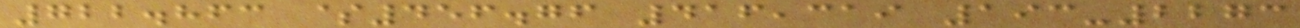722.863 $456.76 416,319 193-2273
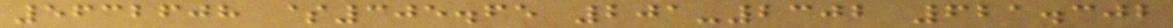5632608 $305.65 201-2302 621.302
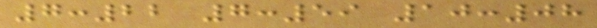7:22 7:59 10:08
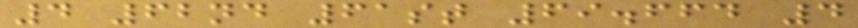4 62nd 61st 69.664 4
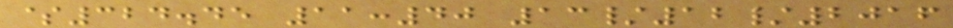$324.45 11:40 13/12/2016
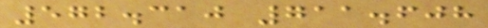572.310 711.608
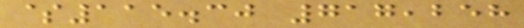$115.30 717,258
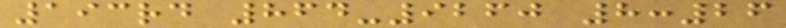193rd 864-9260 8:26
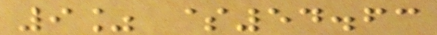9% $54.63
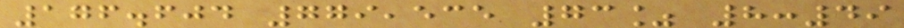176.604 779,535 73% 8:49
